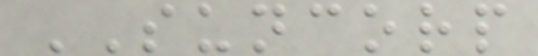SUNCORP
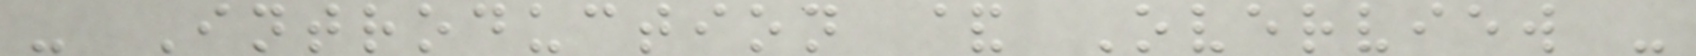- Introduction & Overview -
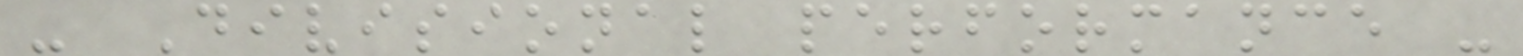- Divisional performance -
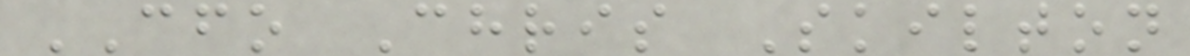CFO Chris Skilton
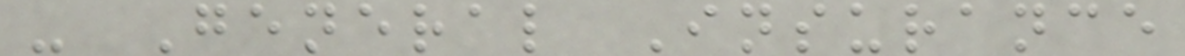- General Insurance
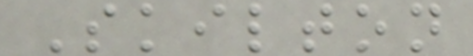Skilton
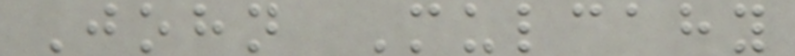John Mulcahy
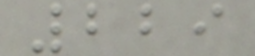229
